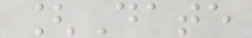[Date
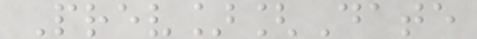Prev][Date
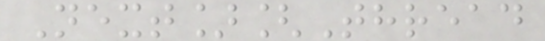Next][Thread
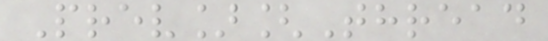Prev][Thread
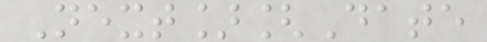Next][Date
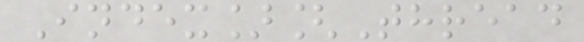Index][Thread
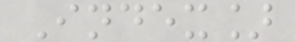Index]
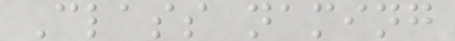Class naming
